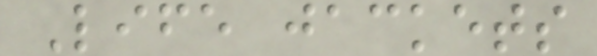Life jackets
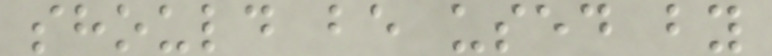should be used by
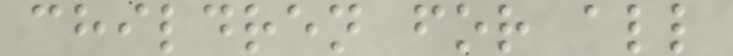children for all
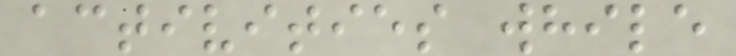activities while
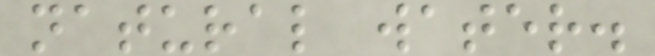natural water.
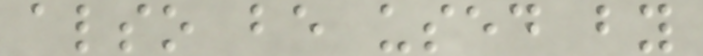also be used by
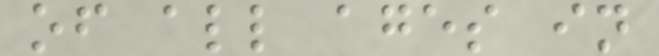of all ages in
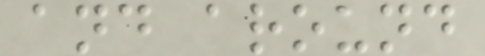and around
